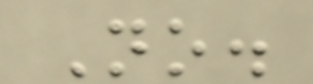No.
